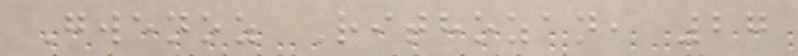Gwenoz Rithozan, 27
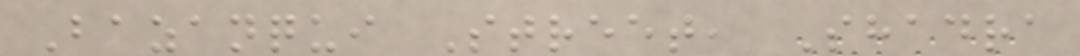Bazanqui Street, Shadra
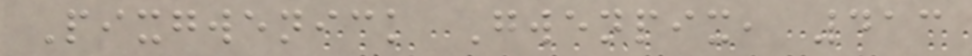Pixgwenick Gwenpix, 413
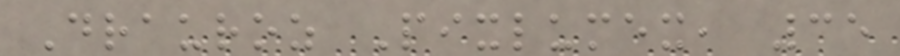Drauroz Pixlumex, 35
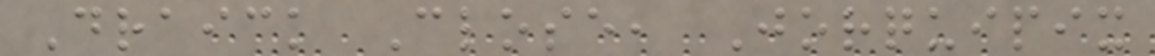Draick Close, Jorquipix
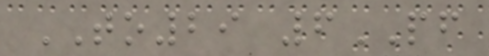TO29 6PF
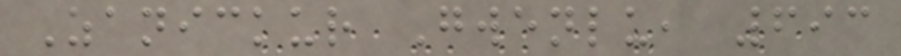Zanickur Gwenlu, 693
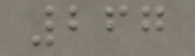267
